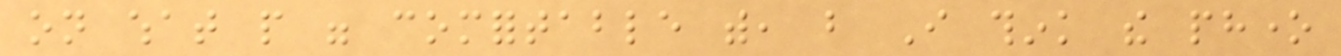on what people were comfortable with, but I think the phone
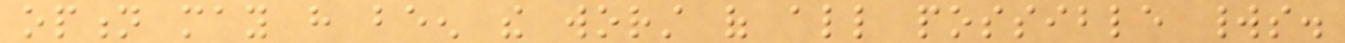option may have been the worst of all possible worlds.
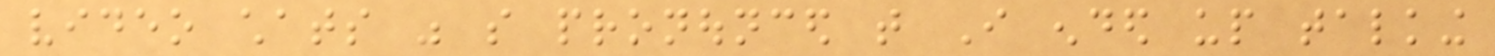video chats was so pronounced that I ended up talking
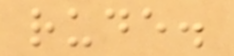rude.
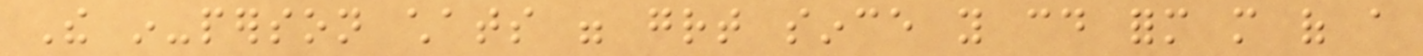The in-person chats were great since you could form more of a
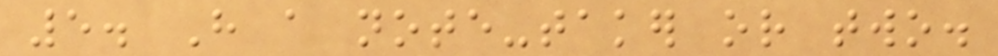5. Have a note-taker or two.
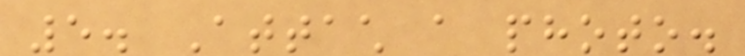5. Attach a photo.
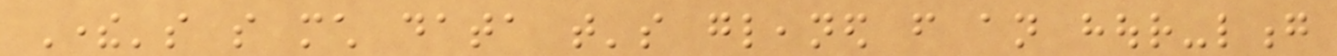There's so much data that's gleaned from an hour-long
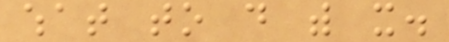what to do with it.
